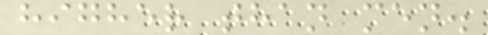higher than men.
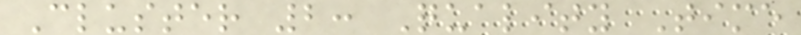Cluster 2: Quality Time
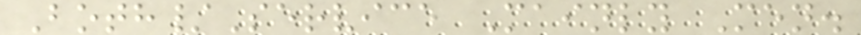Both/Service Mainly Men.
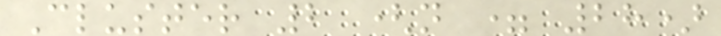Cluster 2 (n = 28)
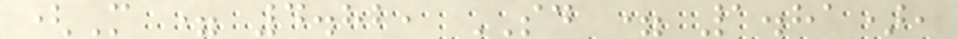(M = 4.82, SD = 1.81),
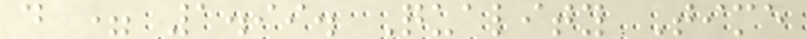d = 1.99. Quality Time
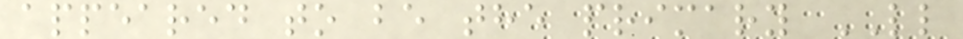appeared to be the primary LL
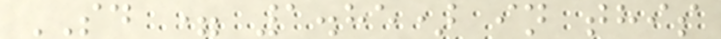SD = 1.85) in this
